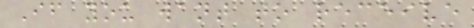If you want to receive
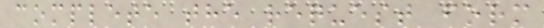complete the request form
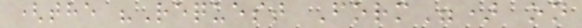(the "Request Form") on
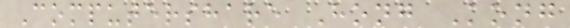Computershare Hong Kong
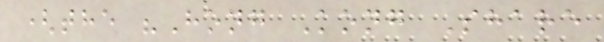(the "Hong Kong Share
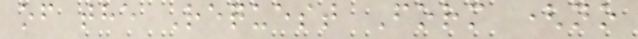of the Request Form (no
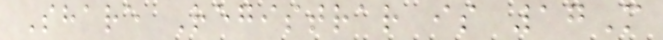Share Registrar is 17M
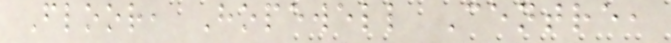Floor, Hopewell Centre,
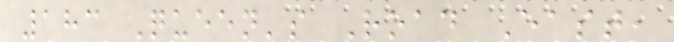183 Queen's Road East,
